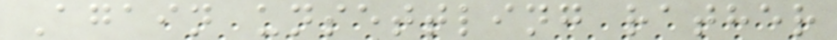Again unsettling rather
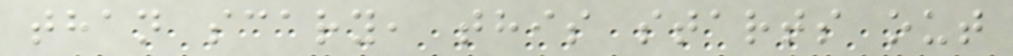than scary, this starts out
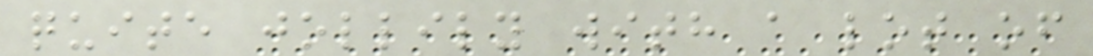quite jollily with a lot of
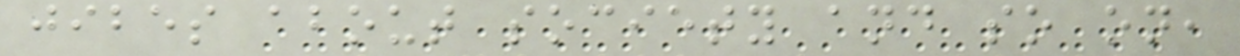jibes about society and so on,
